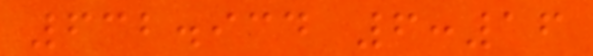632.934 6:16
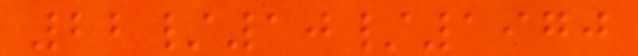22/10/1970
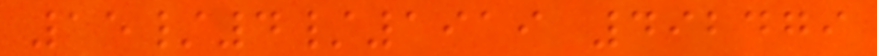15/4/1919 492479
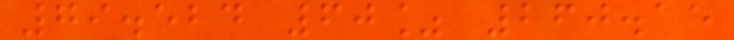79.524 60% 260.15
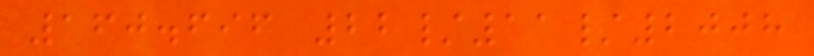160.696 22/11/2008
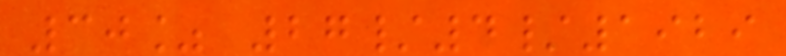30% 27/4/1929
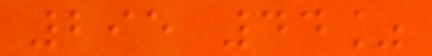295 44%
